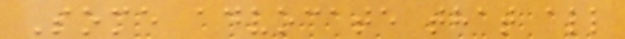Some advocate that all
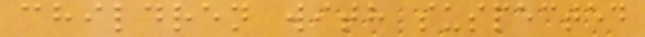children with suspected
